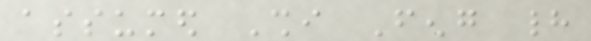assumed Shi Feng had
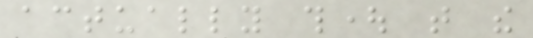actually thought that the
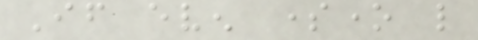If even someone like
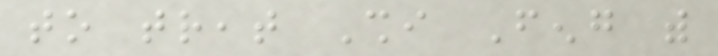to treat Shi Feng with
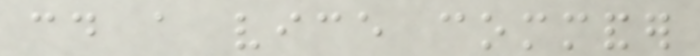could a vice commander
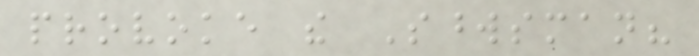provoke the Swordsman?
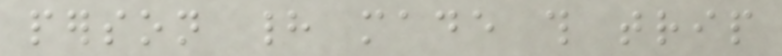person had made this trip
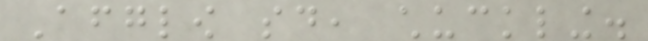Afterglow said, chuckling.
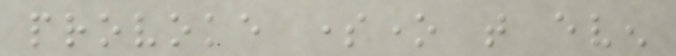provoke someone that even
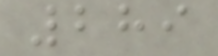289
